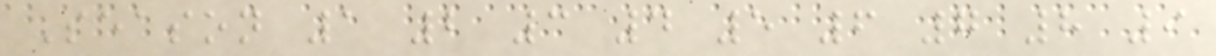Season 1 2 3 4 5 6 7 8 9
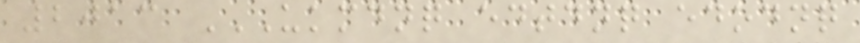2013 UKMDNQ EDTDNQ EDODNQ
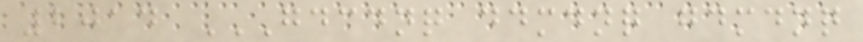2014 GDCDNQ DDMDNQ GDMDNQ
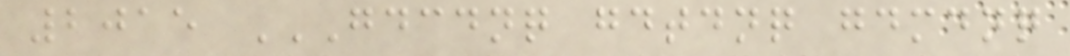2015 GDCDNQ GDTDNQ GDMDNQ
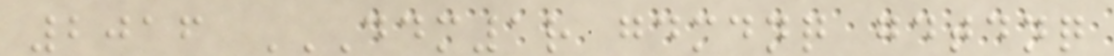2016 DDM1R GDMDNQ GDTDNQ
